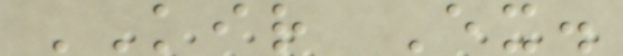KIR Ex.
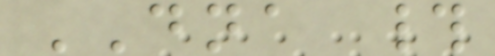DNA #
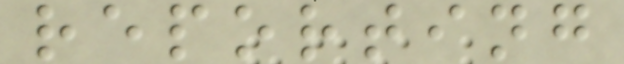reporting
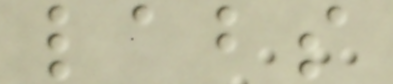labs
